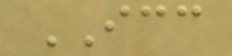ICC
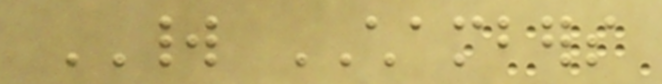WORLD CHAMBERS
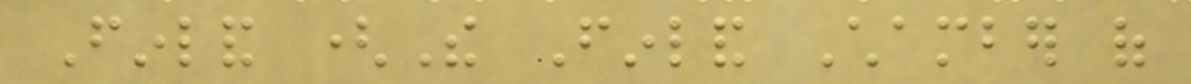Finland (The Finland Chamber of
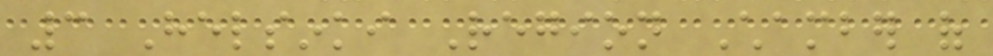3 Helsinki Region Chamber of
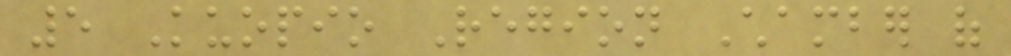5 Kuopio Region Chamber of
